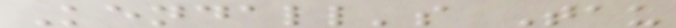Kendall's Tau
